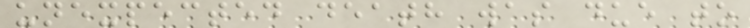unexpected death was due to
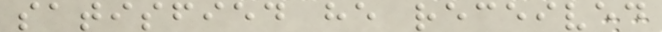satisfied he received
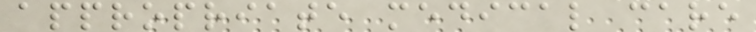appropriate medical care
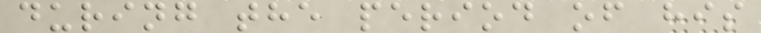during the period of his
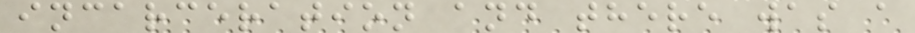incarceration and there was a
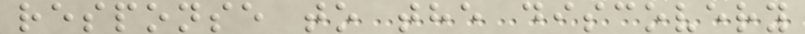response to the discovery
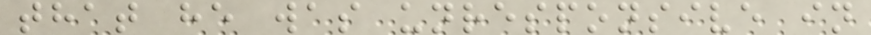that he was unresponsive in
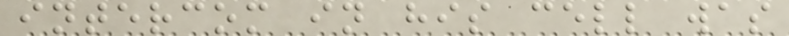intercom in his cell was
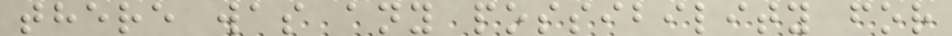there was any possibility for
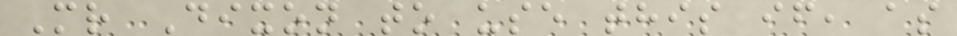Mr Dixon to use this if, as
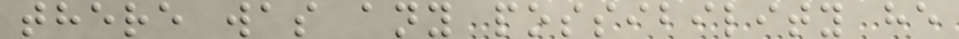there was any possibility he
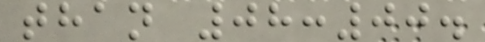than 08:00.
